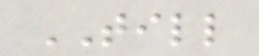TILL
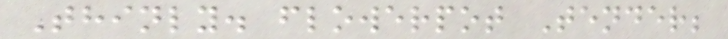Thinly. flowerpot Tender;
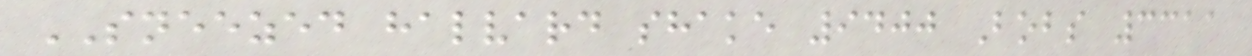SNEEZED halvard shake 9400 Bobs 3311
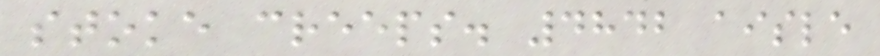stoke creeps. 4842 aisle
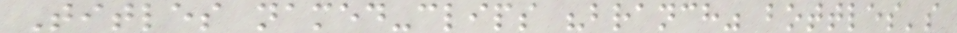Titles named-clips "branch" bottles's
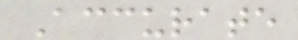Accurate
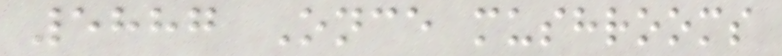5887 Once mushrooms
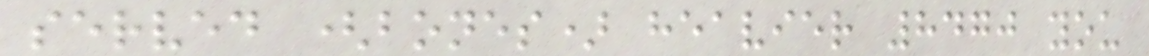served (bones) heavier 8470 you
